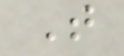T
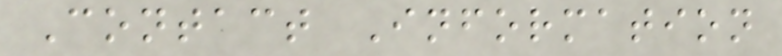Contact Information
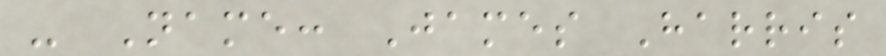- Name: James Harris
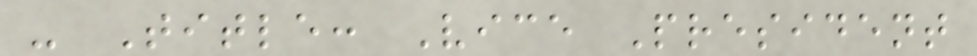- Title: Vice President
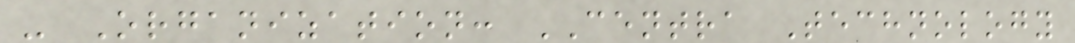- Organization: CENTRA Technology
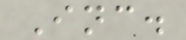Inc.
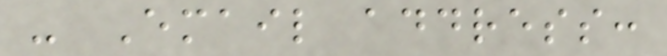- Email address:
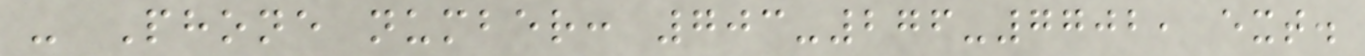- Phone number: 703-276-7702, ext.
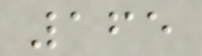165
